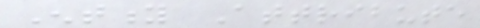Entity Attribute
